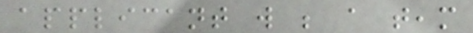applicant will be a team
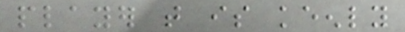player that is keenly
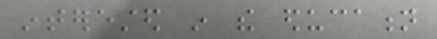interested in the education
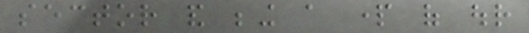sector and being a part of our
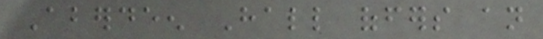Aberdeen Hall offers an
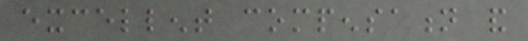excellent compensation and
